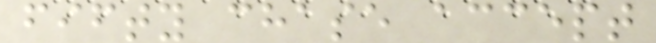fifty chase accept
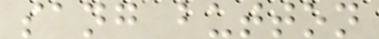sang button
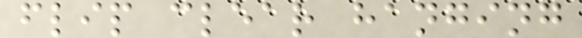flip clear hanging
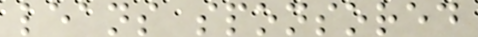leans sponsored
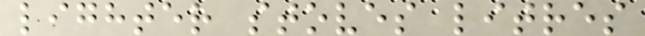lighter stoves litres
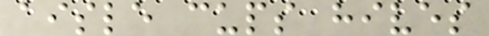aisle cups hives
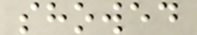showed
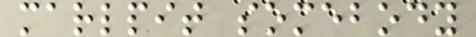marlpit somebody
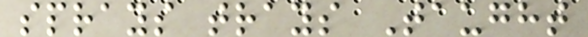sprays trays Taught
